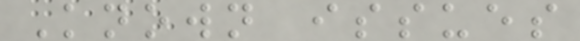Known issues
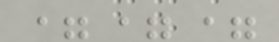===
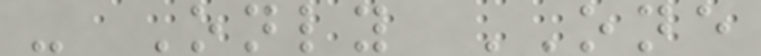- Only ONE
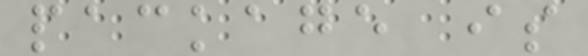package is
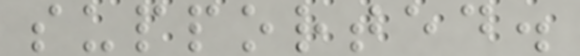supported.
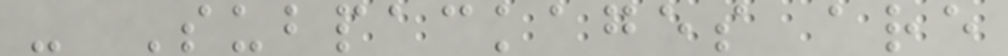- Subpackages are
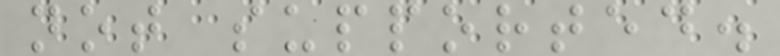not supported.
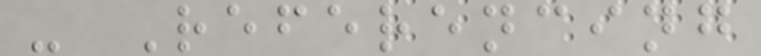- Referencing
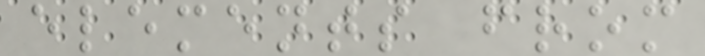elements from
